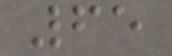65
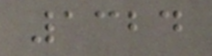1324
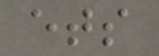ets
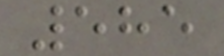585
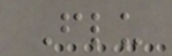Flu
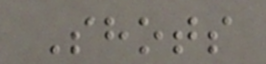Shots
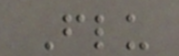Flu
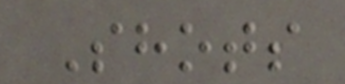Shots
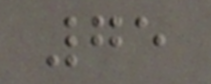75
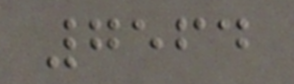7564
